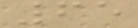65
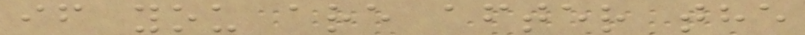if you are after the
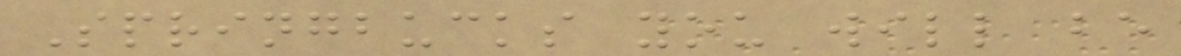Springbucks you will be
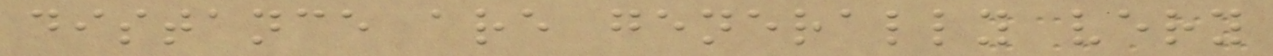distance are generally very
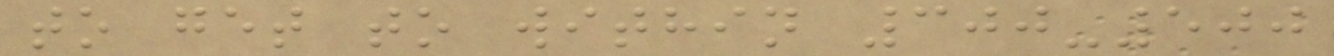to get to within 300-500
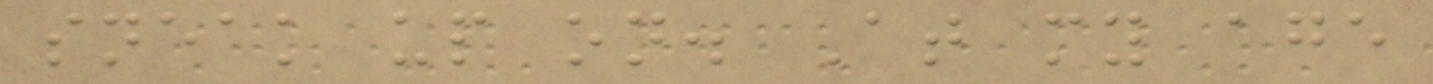sneak up on. At my age
